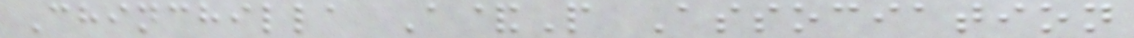Chinchilla A&P Association
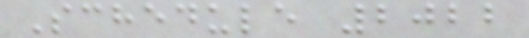Schedule 2022
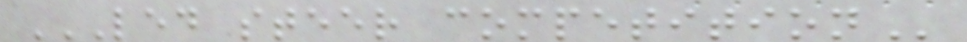LED STEER COMPETITION
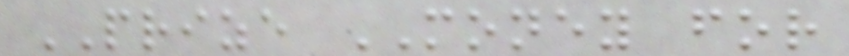PRIZE MONEY for
